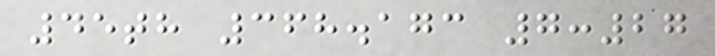45th 368.173 7:27
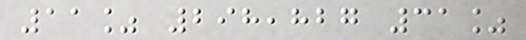11% 298,827 31%
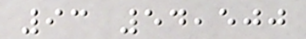93 54,500
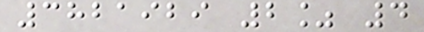3821929 2% 4
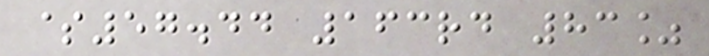$57.44 163rd 83%
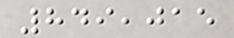849,015
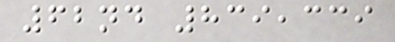62nd 839,339
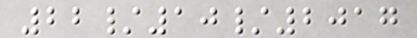22/10/2017
